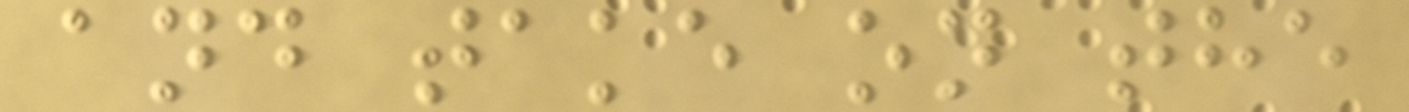and take on the
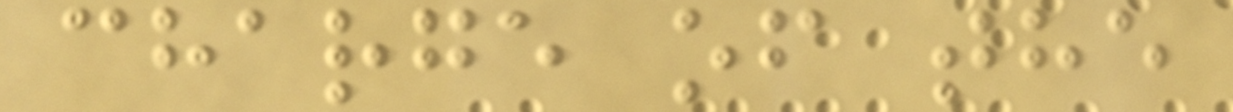charge of the
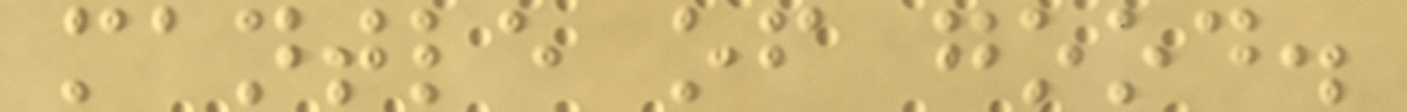mantle of good.
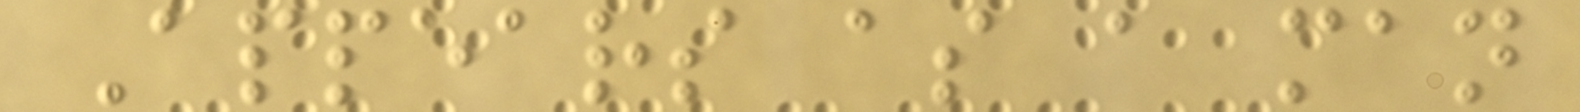Appears as a man
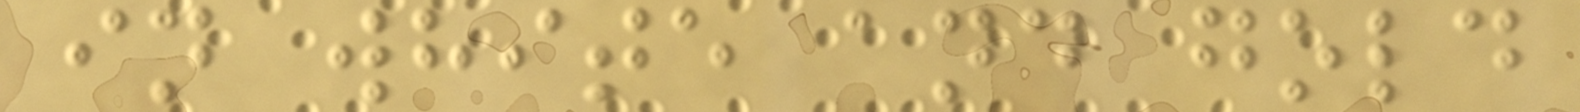in white and gold
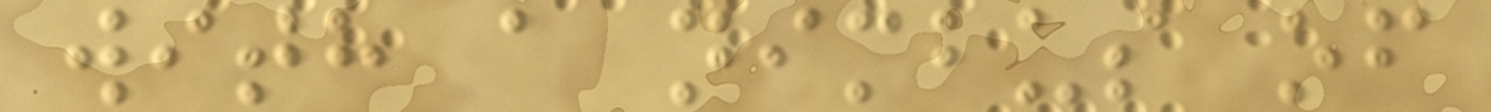with a nimbus of
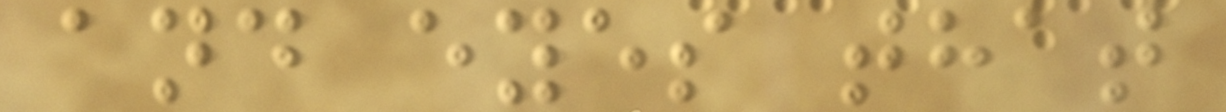and eyes that
